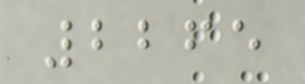2265
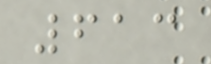613
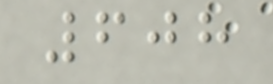608
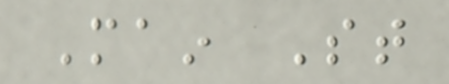Main St
